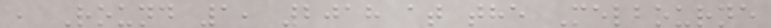, Round 1, 2018 at the Melbourne
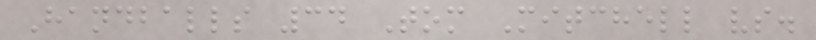Handballs 34 Tom Mitchell vs.
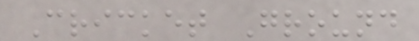Cricket Ground
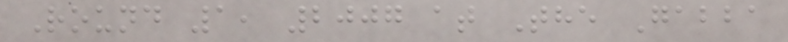Round 1, 2007 at The Gabba
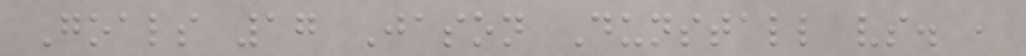Goals 17 Jason Dunstall vs. ,
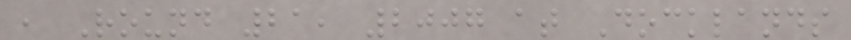, Round 21, 2007 at Docklands
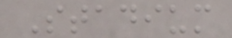Stadium
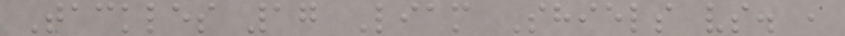Tackles 17 Liam Shiels vs. ,
